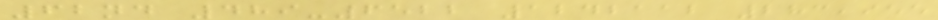62nd 489-6522 1242112 283,955
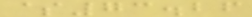$73.26
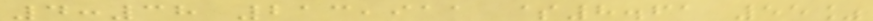4:38 213,911 $8.61 55%
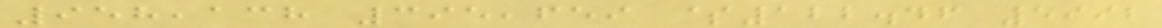958,138 395,659 $122.46 5992
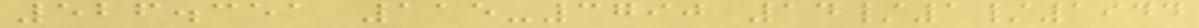526.351 115-3790 14/1/1944
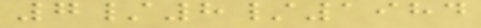7/8/1984
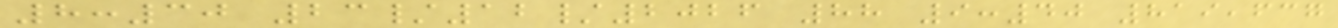8:30 23/12/2026 88 9:40 819,637
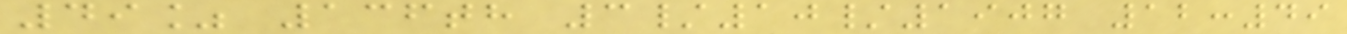49% 136th 3/10/1907 12:49
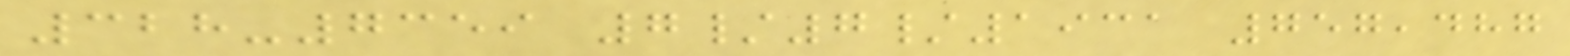328-7359 7/7/1931 757,487
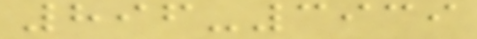896-3939
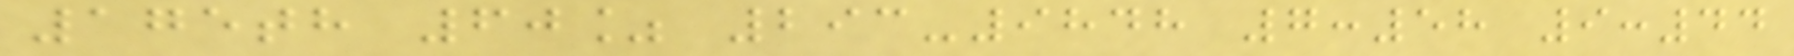175th 60% 293-9848 7:58 9:44
